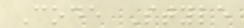Code Style
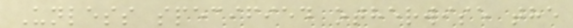Unless specified otherwise the
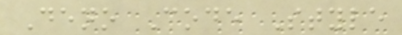Deno Code Style
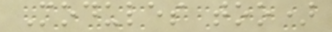Modules too)
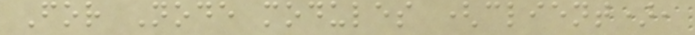For Node modules (client),
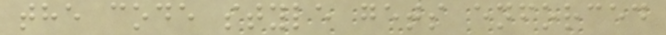the code style gets enforced
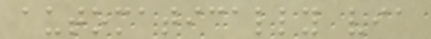automatically via
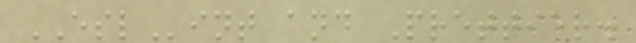ESLint and Prettier.
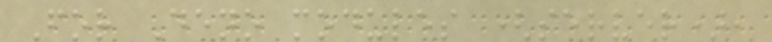For Deno modules (server),
